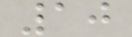10
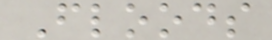Floods
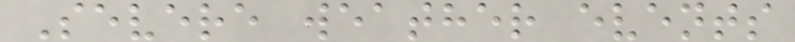Severe weather events
